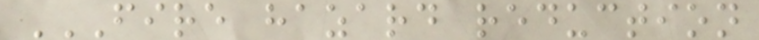FIRE HAZARD REDUCTION
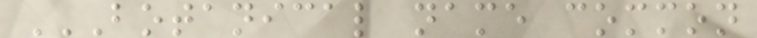BOTANICAL NAME COMMON
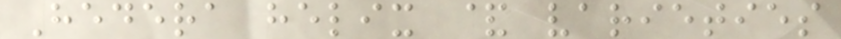Hedera helix & varieties
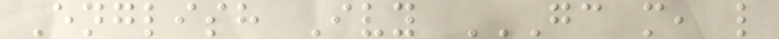English Ivy GC M, L
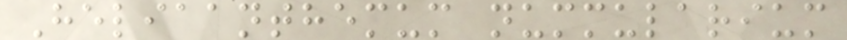Heliaanthemum nummularium
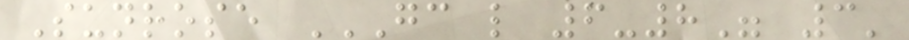Sunrose GC L 6-8" 3'
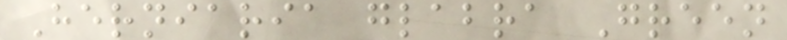Herniaria glabra Green
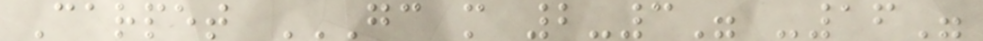Carpet GC M 2-3" -16"
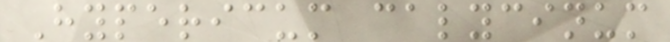Hypericum calycinum
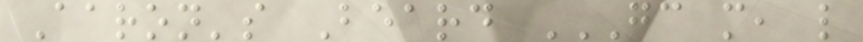Aaron's Beard GC M, L
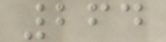264
